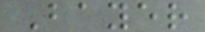Bayer
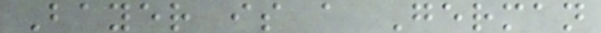Bayer is a German
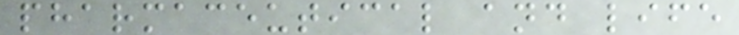pharmaceutical and life
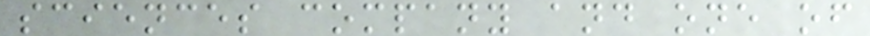sciences company and one of
